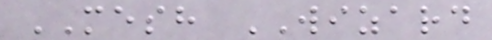MESH WIZARD
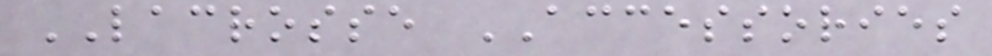LACROSSE ACCESSORIES
